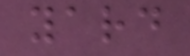yard
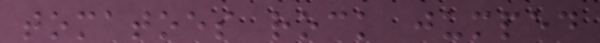tomatoes rock jumped
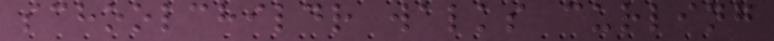schoolchildr walks curling
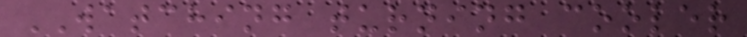WATCHING turning cooler
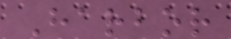Harbor
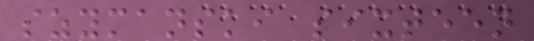szymanski sixteen
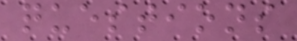questions
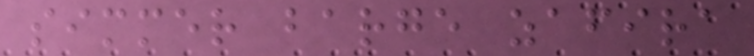simmer barge zafira
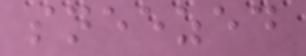sneezed
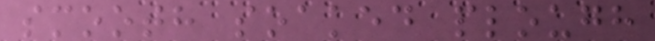smooth soaked plough
